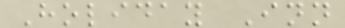Holiday Inn
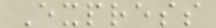Express
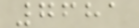7681
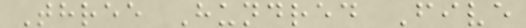Three Hundred Five
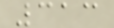313
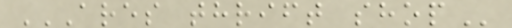ARES THRIFT SHOP
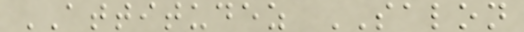ATTITUDEZ SALON
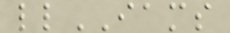llIAMS
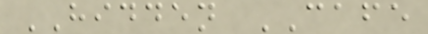HIDDEN CAFE
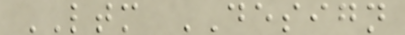LTM DESIGN
